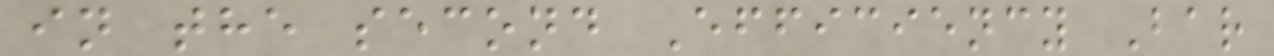in the second Efficiency Bar
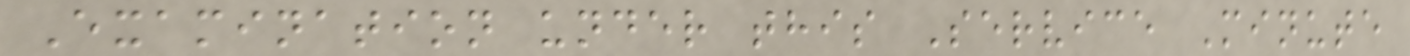Examination under this Service Minute
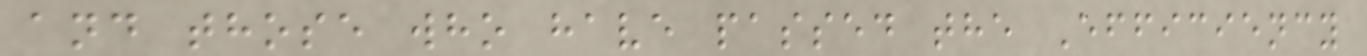and those who have passed the Efficiency
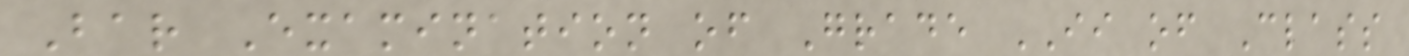Bar Examination of Grade II of Class
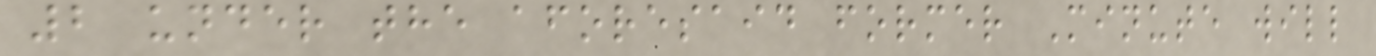2 under the aforesaid former Minute will
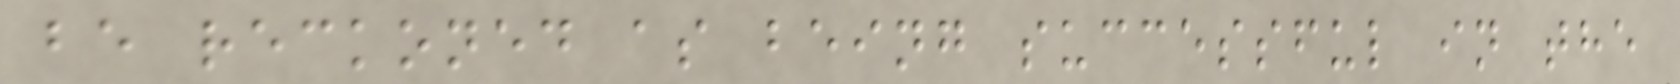be reckoned as being successful in the
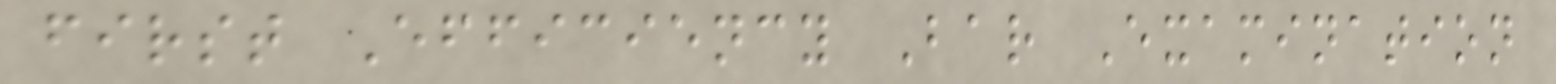first Efficiency Bar Examination
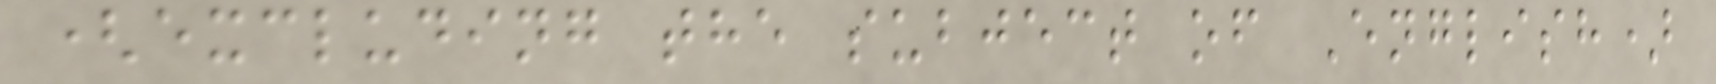(excluding the subject of English)
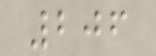206
